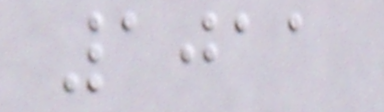1011
